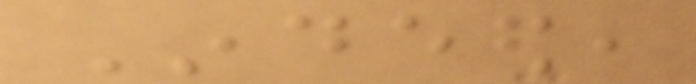Indeed,
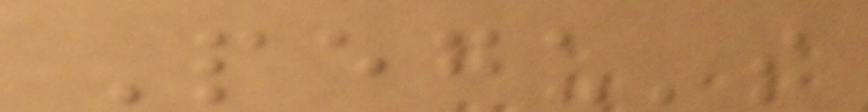Pegu's
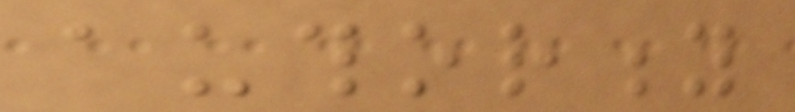authority
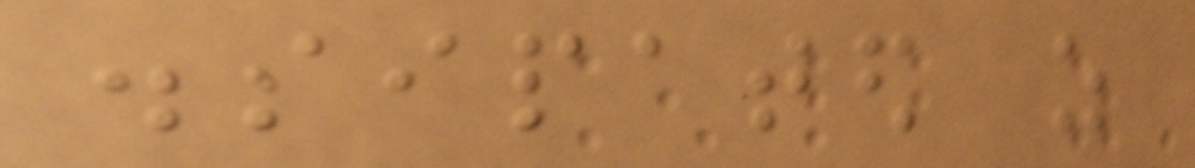dissipated as
